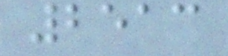2513
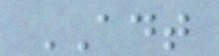ADT
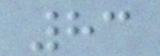83
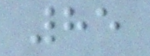85
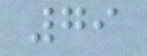79
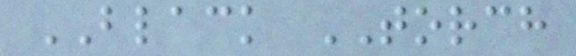BLACK TORCH
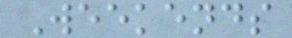Weekends
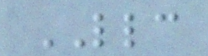LLC
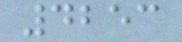4253
